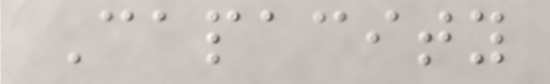Capacity
